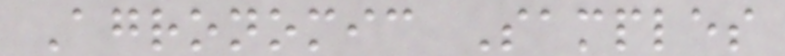Agronomic Samples
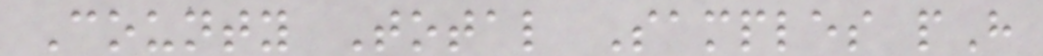County Total Samples pH
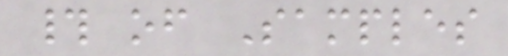# of Samples
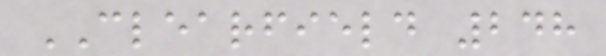CLEARFIELD 248
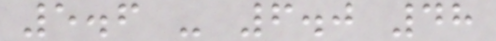5.6 - 6.0 48
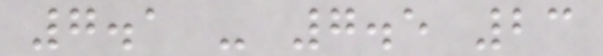7.1 - 7.5 23
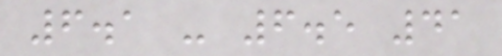6.1 - 6.5 41
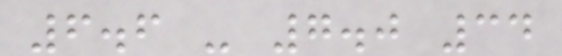6.6 - 7.0 34
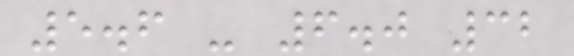5.6 - 6.0 32
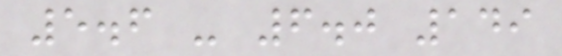5.6 - 6.0 149
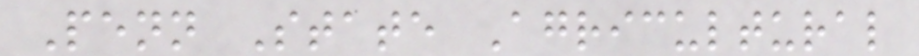Penn State Agricultural
